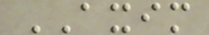AXIM
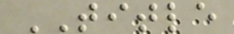TITLE
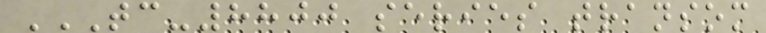TC-8800 SERIES TRANSOM
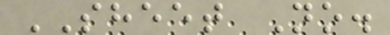SHEET No.
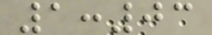1:03
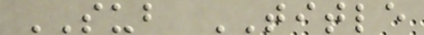SUB TITLE
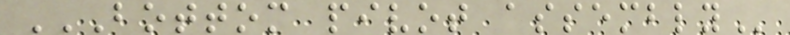BOTTOM PIVOT ASSEMBLY
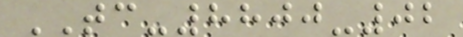TC-8800-02
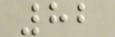82
